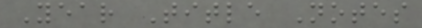Year Title Notes
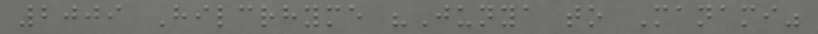2009 Hilcrhyme "Junya to Manami"
